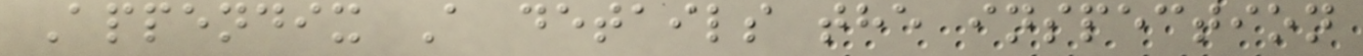Appendix A details the inspection
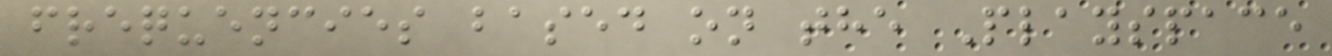frequencies based on the Playspace
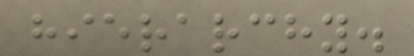hierarchy.
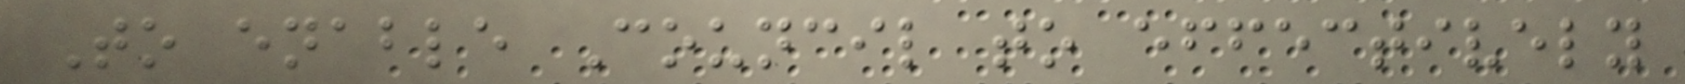To enable Council to effectively
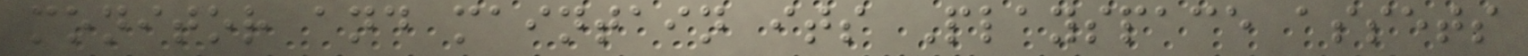monitor and maintain its Playspace assets
